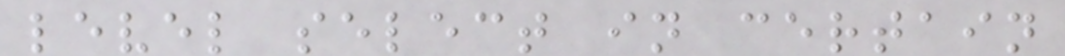level select in certain
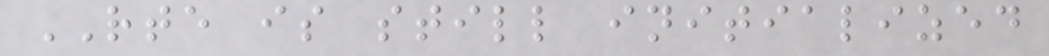RTE is still initialized
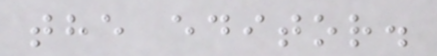the editor.
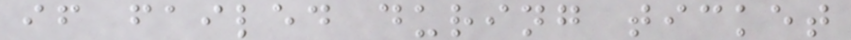if failed during ticket
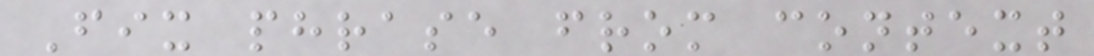Fix phrase from context
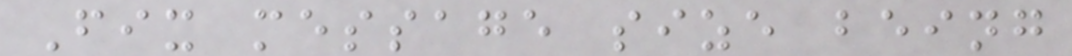Fix message size being
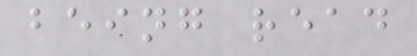being read
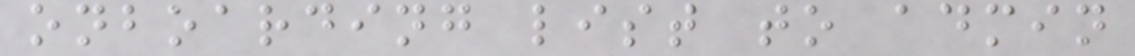onboarding list to admin
